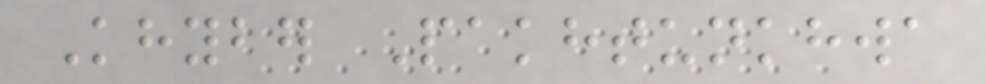Khyber Pakhtunkhwa
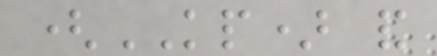(KP) and
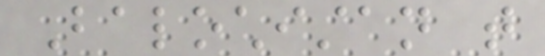Balochistan that
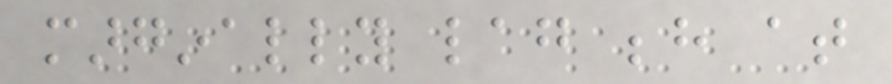marginally lag behind at
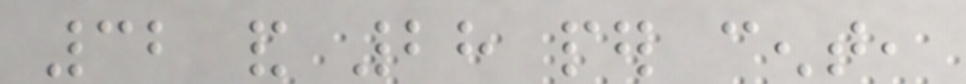32 and 28 per cent,
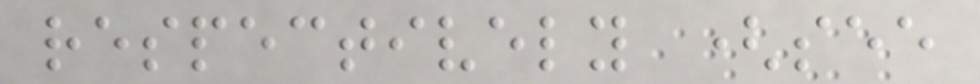respectively (see
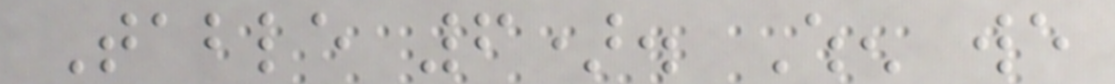Table 6). When we
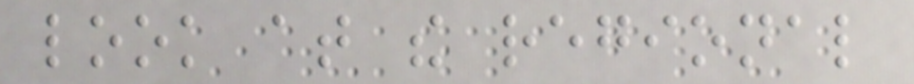look at the regional
